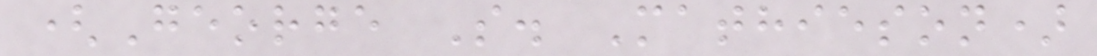(George S. Mathieson)
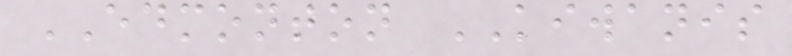EDMONTON KIWANIS
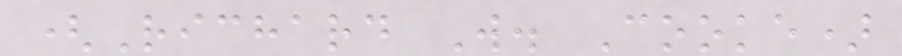(Richard W. Cooke)
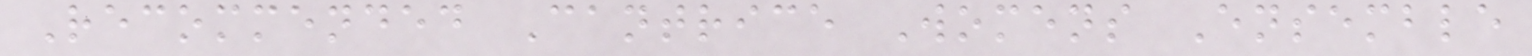Recommended Cantrice Womens Ensemble
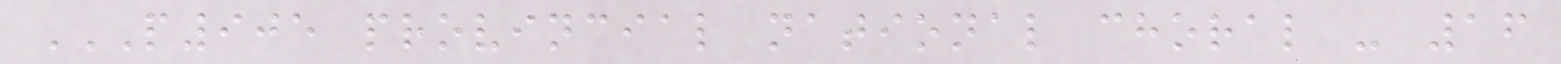P905 PROVINCIAL NATIONAL CHORAL - 16
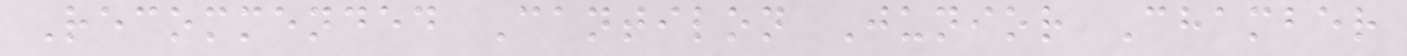Recommended Cantilon Junior Chamber
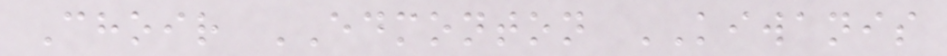Choir EDMONTON KIWANIS
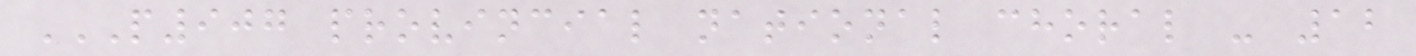P907 PROVINCIAL NATIONAL CHORAL - 12
